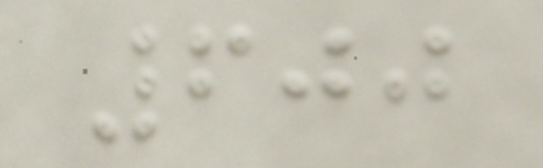600
